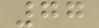77
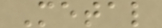Metal
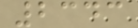2343
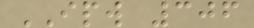IPW 306
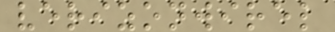verizonwirel
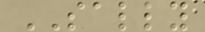SALLY
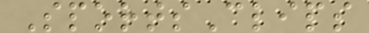SportsClips
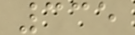335
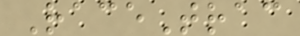RaceTrac
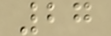27
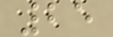25
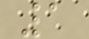1
